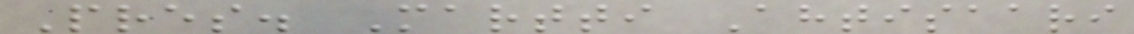Pres. Martti Ahtisaari
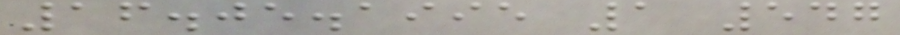16.05.1995 1 547
